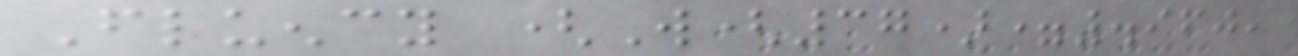Fluency (W(37)=.960,
